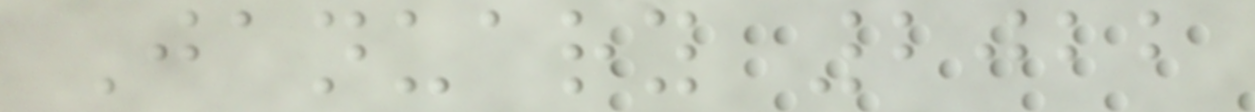January 2022
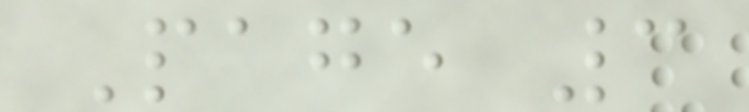Page 3
